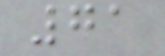71
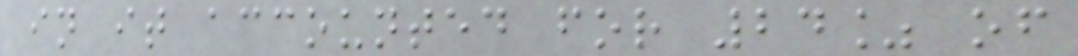in it accounted for 24% of
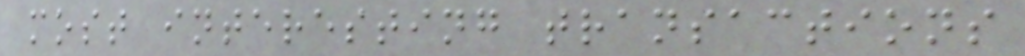most interesting transactions
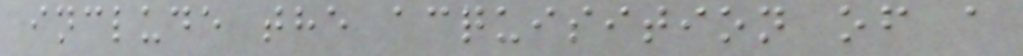include the acquisition of a
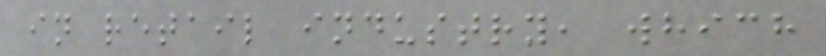in retail industry, which
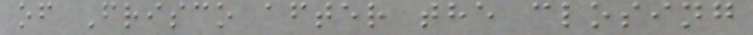of Frisco after the closing
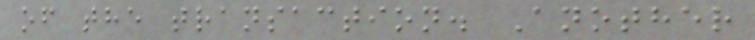of the transaction. Another
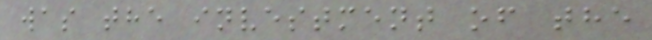was the investment of the
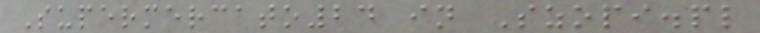Supermercato24 in Szopi.pl
